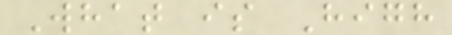What is High
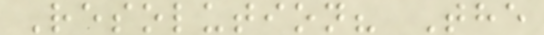Resolution? The
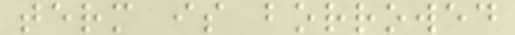term is borrowed
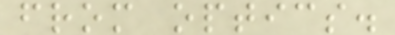from optics.
